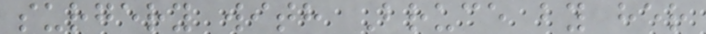surgery with Bruce by her
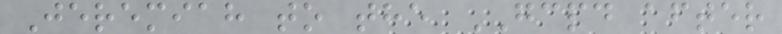Jeremiah to the GCPD after
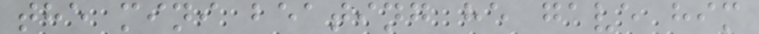the mini beating he gave him
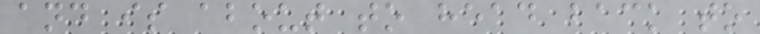and is about to head back to
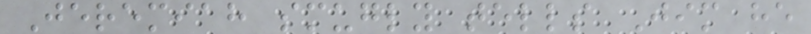Jeremiah smugly tells Jim he
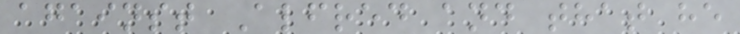against Alfred and that he
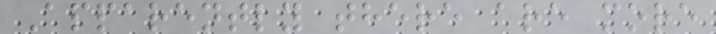Apparently there are more
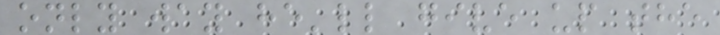only way he'll give up the
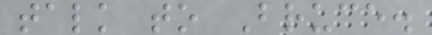talk to Bruce.
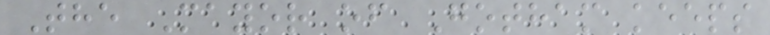The Mayor of Gotham keeps
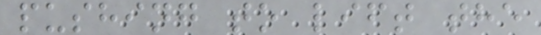pushing to lift the
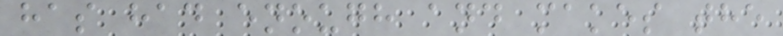has had enough and makes the
